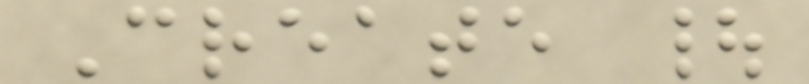Create |
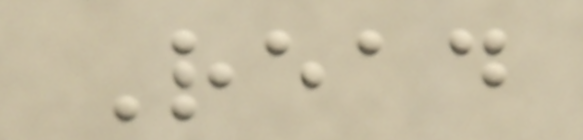Read
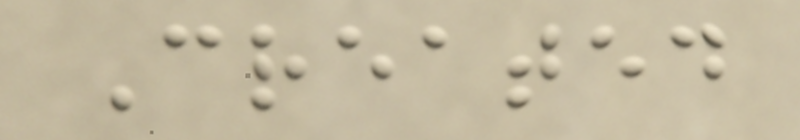Created
